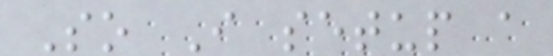So I setup a
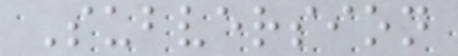Subversion
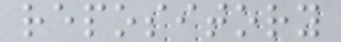repository
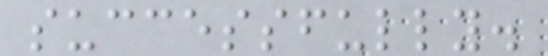successfully.
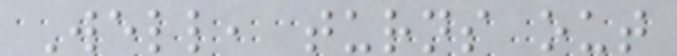Well, turns out
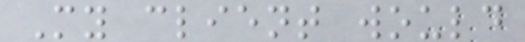My client would
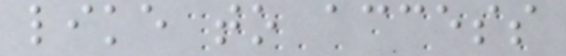like to access
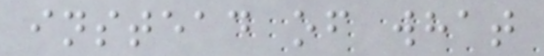instead of what
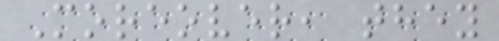Moreover, they
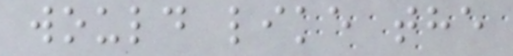would like the
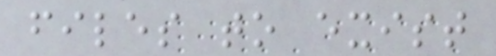files to exist
